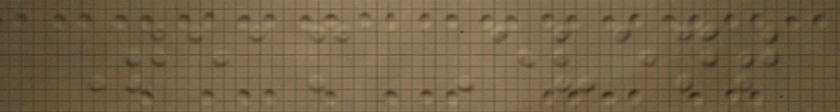Team Event
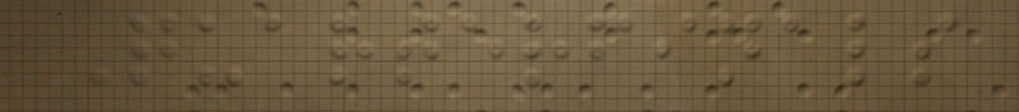Quarterfinals
